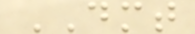DMT
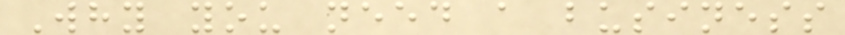Why you need a business
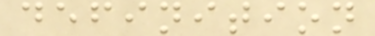definition
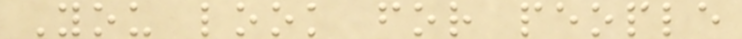You look for people
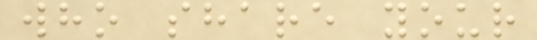who share your
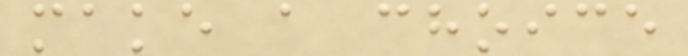make a choice
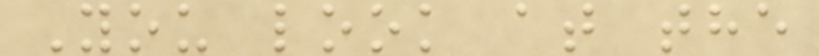You look at the
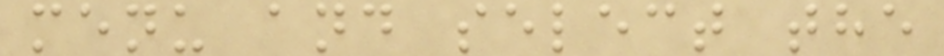menu and select the
